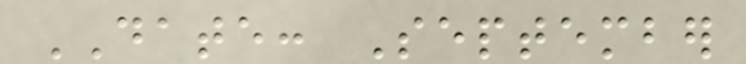DATE: September
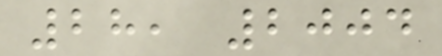28, 2004
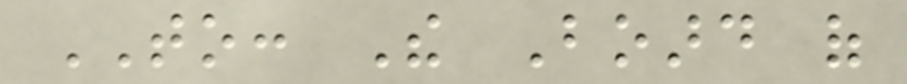TO: The Board of
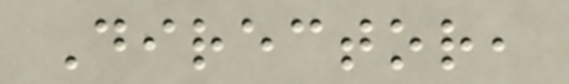Director,
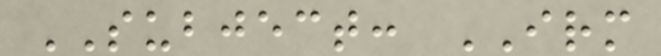SUBJECT: IRM
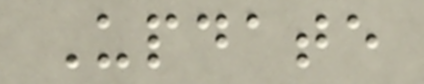Update
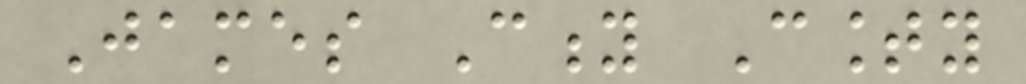James City County
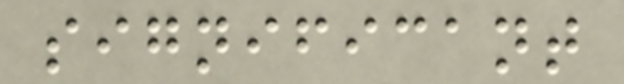significant
